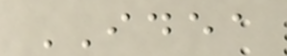IDEA
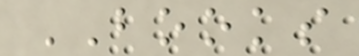BOOKS
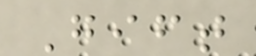Gift
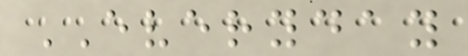EVERYDAY
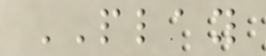PLAY
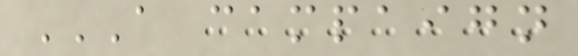A CAMPAIGN
